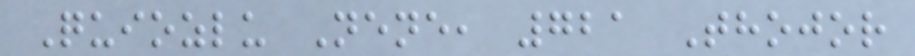Quiozlu Nene, 721 Thojor
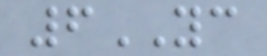6YC
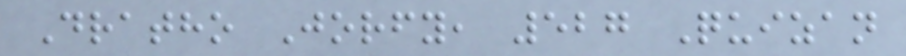Dratho Jorfy, 527 Quizan
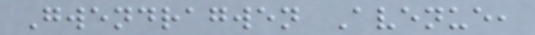Gwendragwen Avenue,
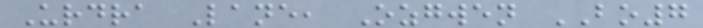Urdra Lane, Ozgwen BO7
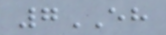7EH
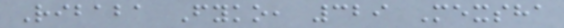Ribaba Fyko, 329 Mexsha
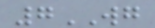7WG
